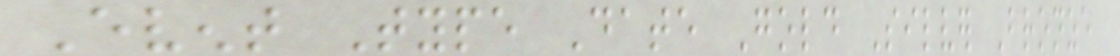Event Type Date Gold Silver Bronze
